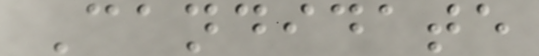Candidate
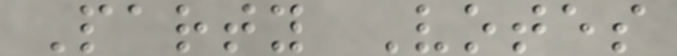Party Votes
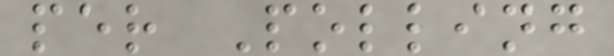per Polling
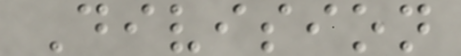Division
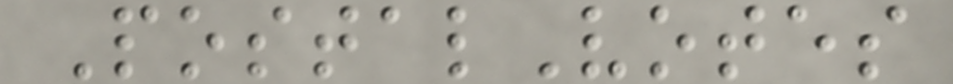PostalVotes
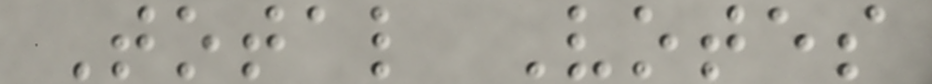Total Votes
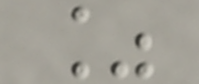%
